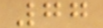77
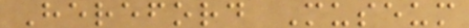Hereford Museum
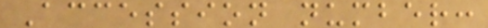Accession number:
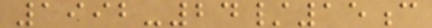1992-24/15c
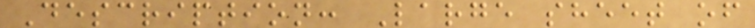Description: Large sheet of
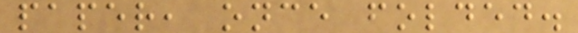paper, once folded.
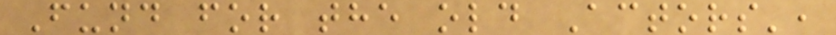Fund for the old Actors',
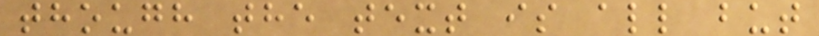though the text is all but
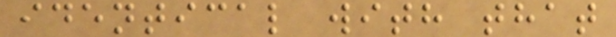identical with that
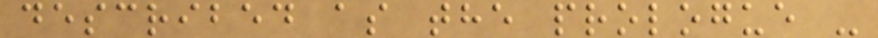described as the prologue -
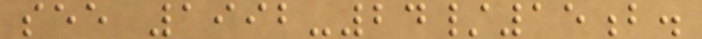see 1992-24/15b.
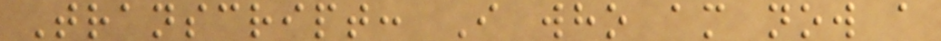Transcript: I who am now a
